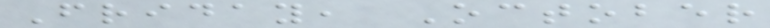Friday, October
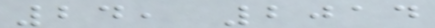24, 2014
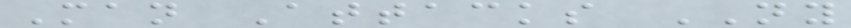Man Attacks NY
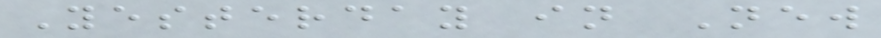Yesterday in New
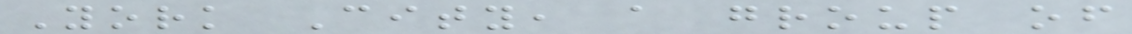York City, a group of
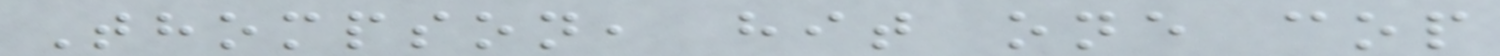Thompson, hit one cop
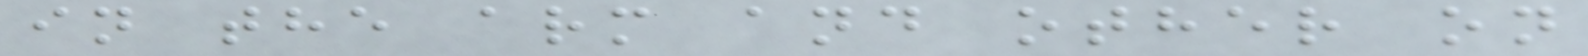in the arm and other on
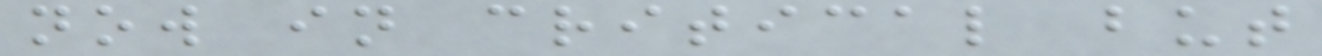now in critical but
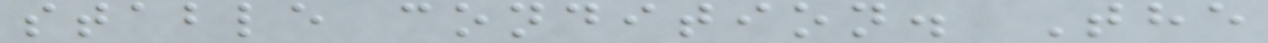stable condition. The
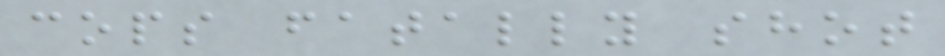cops fatally shot
